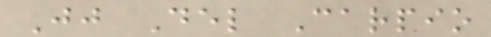Jj Del Carpio
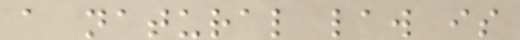a natural law is
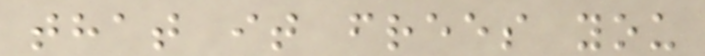that it frees you
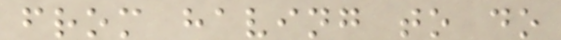from having to do
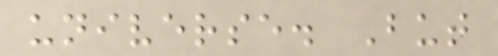universe. But
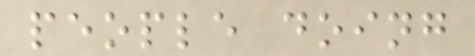people doing
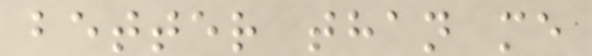better than me
